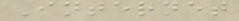Internet
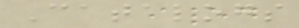Catalogs
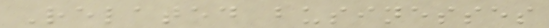Related businesses
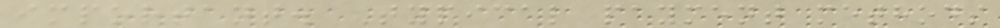important. Typical payment methods
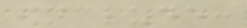include:
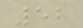52
